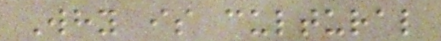Why is cultural
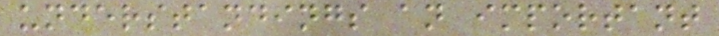understandings an important
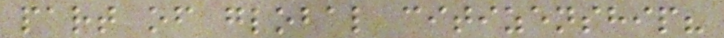part of global citizenship?
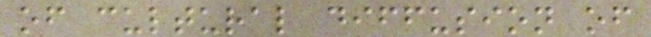of cultural diffusion of
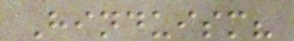Hinduism?
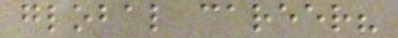global career?
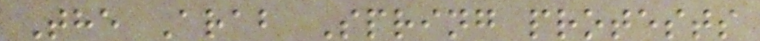The Arab Spring protests
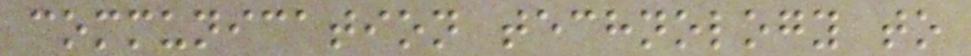communication technology to
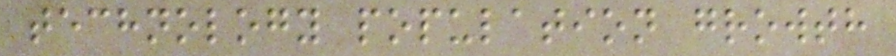technology population growth
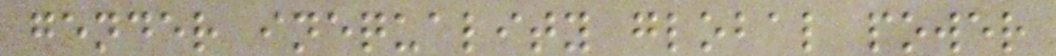gender inequality global power
